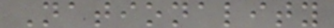Nationality
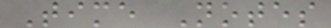Time Notes
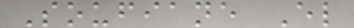Soufiane El
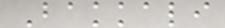Bakkali
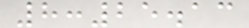8:25.13
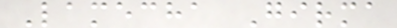Lamecha Girma
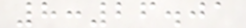8:26.01
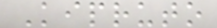Kipruto
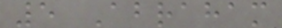5 Abraham
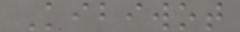Kibiwot
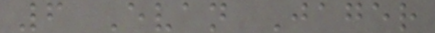6 Evan Jager
